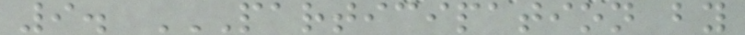9. PARTICIPATION BY
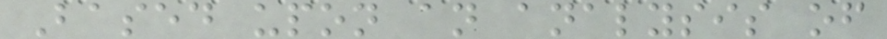Based upon an analysis of
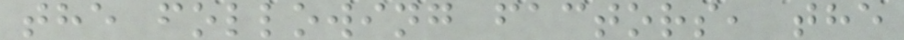the following factors, the
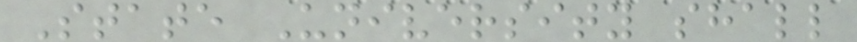State University shall
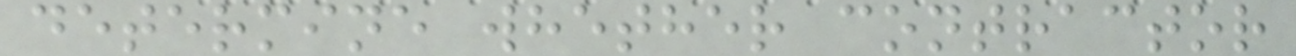determine whether contractor
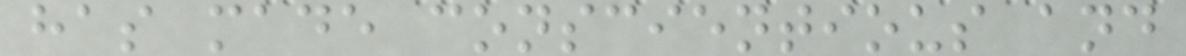has made conscientious and
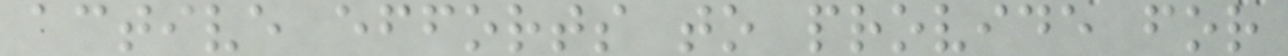active efforts to provide for
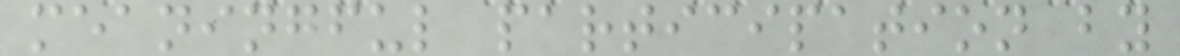meaningful participation by
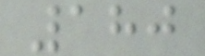180
